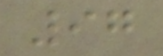97
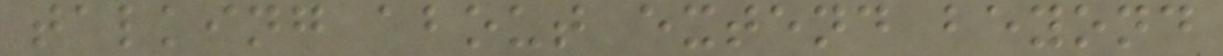talking about extend beyond
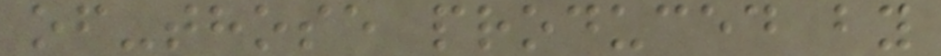of-those produced by
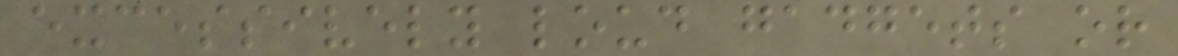excessively loud gadgets or
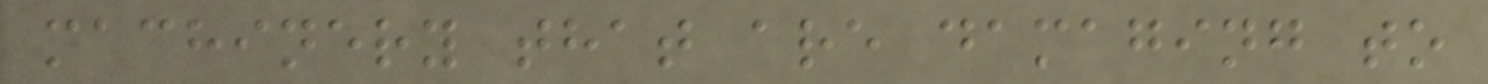machinery that are damaging to
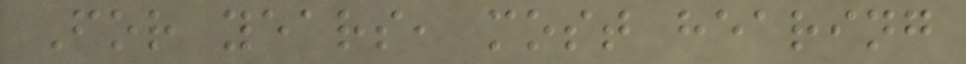For years, most hearing
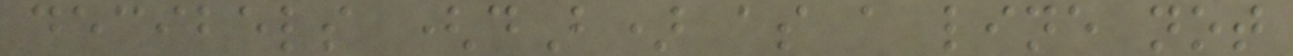decibels (dB) as a line not
